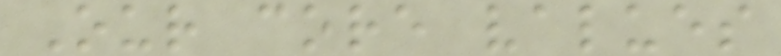Our core values
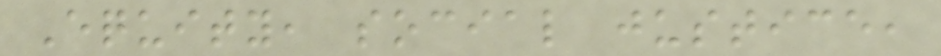Equity, social justice,
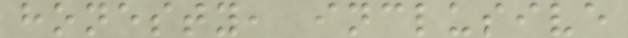honesty, inclusive
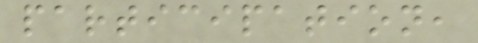participation,
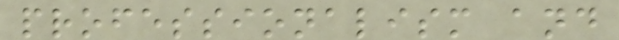professionalism and
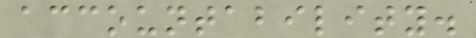accountability.
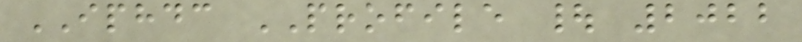IPHDC PROFILE | 2022
